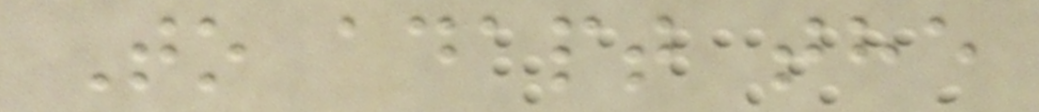To adapt the
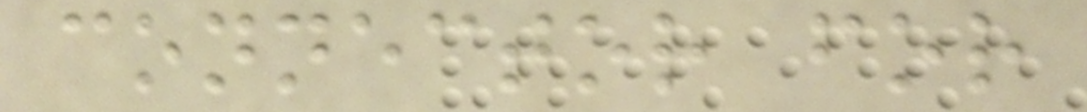connector for
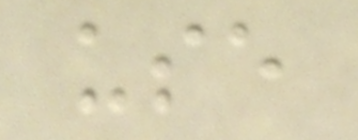use
